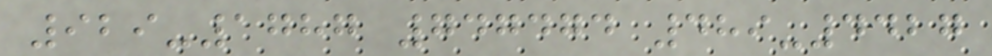929-1787 747474 489-4427
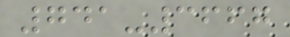741-3667
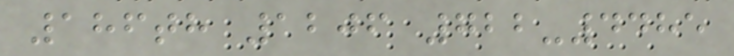186th 1206 722-4485
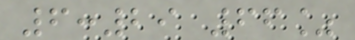6:29 66%
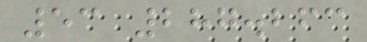53 287.263
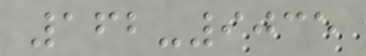162-9035
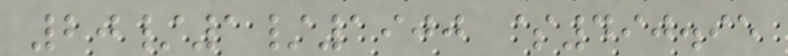20/1/1900 $490.95
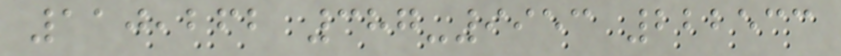110,262 387-9953 222533
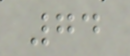74
